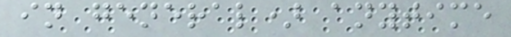in general) anytime
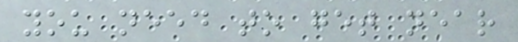you need to get near
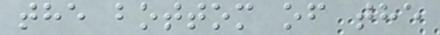the bottom of the
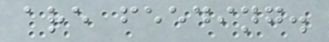are feeding.
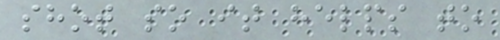shot so it helps to
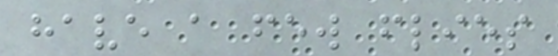have a few flies
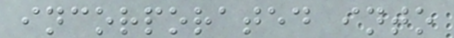incorporated into
